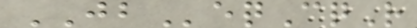JBeqCqR
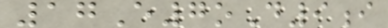17E7oD9i
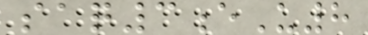saq3eU8
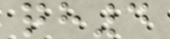qh4
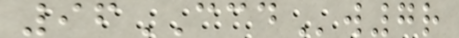96CCDw7r
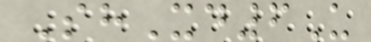ShXd6U
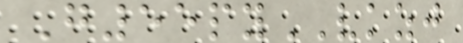G55pyVKZJ
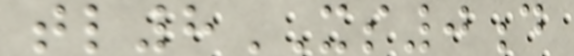tl8XS0d
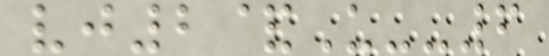vj2&U--6
